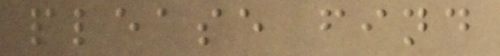please find
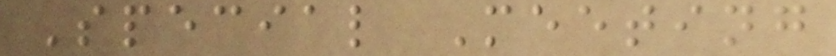Special Meeting
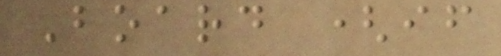Board (if
